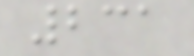231
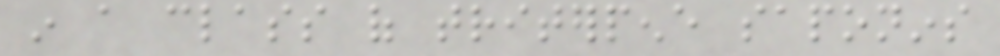in a class of triterpene saponins
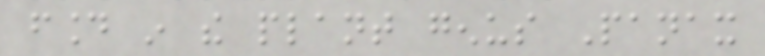found in the plant genus Panax
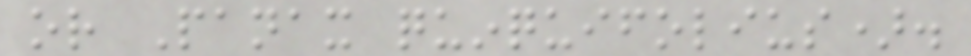or Panax quinquifolius).
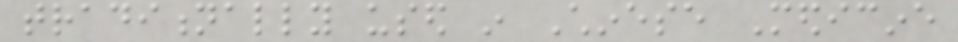traditionally used in Chinese Medicine
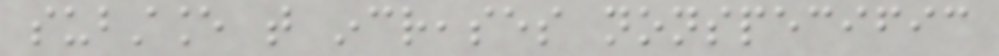substance that increases nonspecific
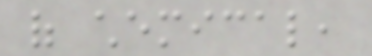of chemical,
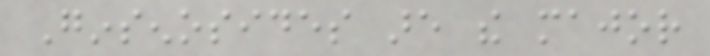Ginsenosides are the major
